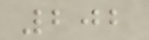202
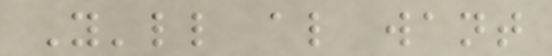You'll also want
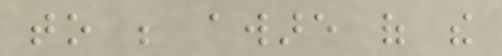to be aware of the
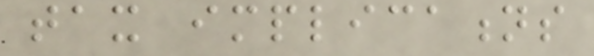tax implications
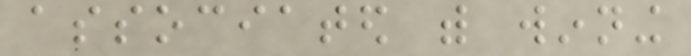associated with winning
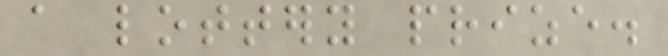a lottery prize.
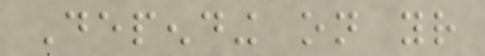Depending on your
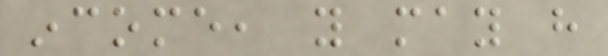income, you may have
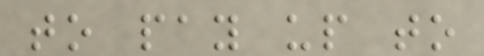to pay up to
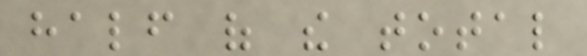half of the total
